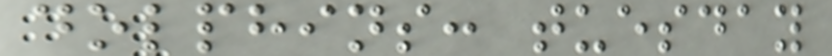dolphins: tuesday
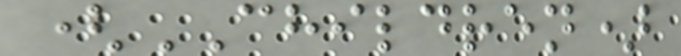(CHILDREN)
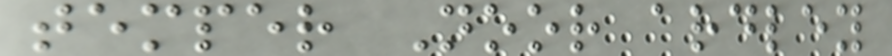temper Noor ardley
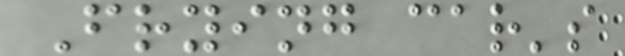Frying car's
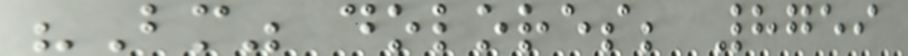"Bm" dolores; 8759
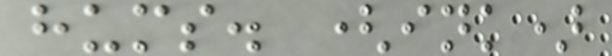hums. (ink)
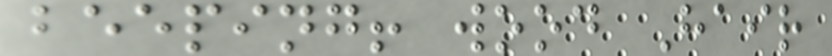beeping! wood Hair
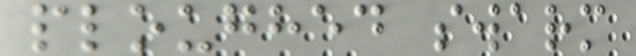ploughed swarm
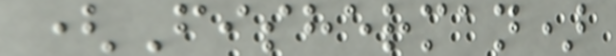(Fisherman)
